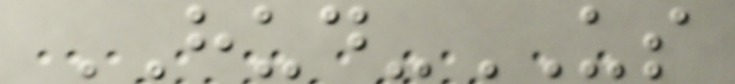HUD-US
